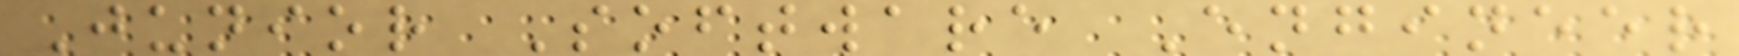Junior Software Engineer
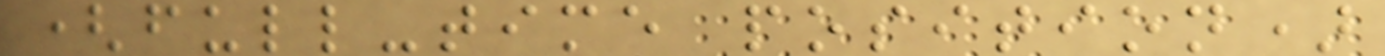(full-time position)
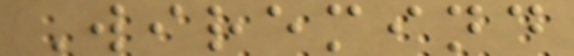Wiremind
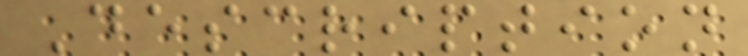Description
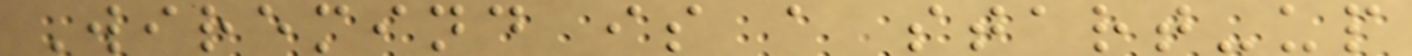Wiremind is a start-up
